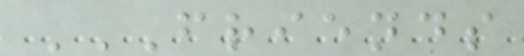FRIENDS
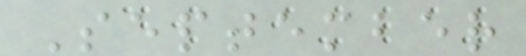September
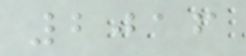2016
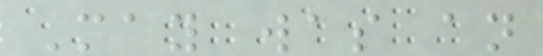May was an
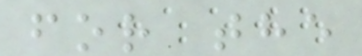for the
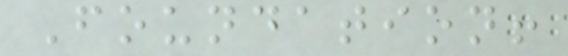Foundation!
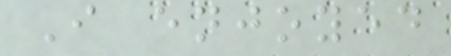I enjoyed
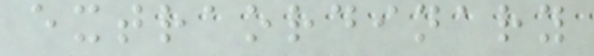extraordinary
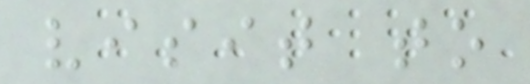visit to
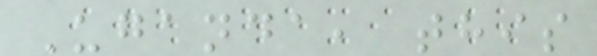Uganda, this
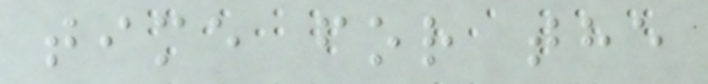time for the
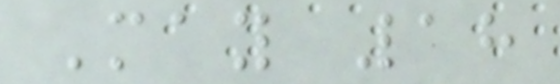May 18
